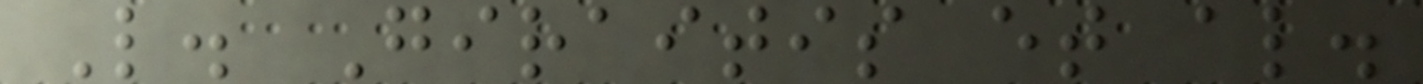L. Giraitis et al.
